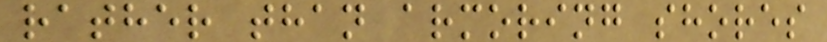rather than armoring shores
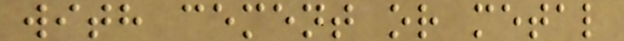with cement or metal
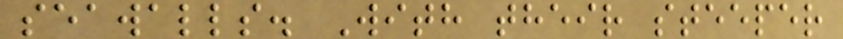seawalls. With their steeper
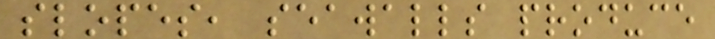slopes, seawalls produce
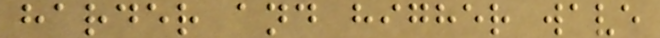harder and higher wave
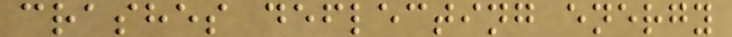crashes deflecting energy
